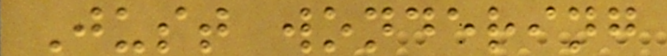Just wondering
